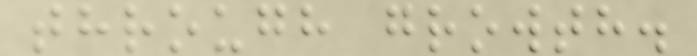through growth.
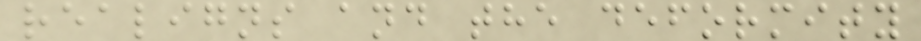realigns and the deformity
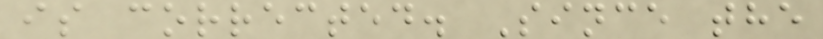is corrected. Since the
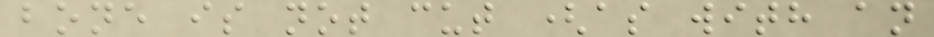bone is not cut (as with an
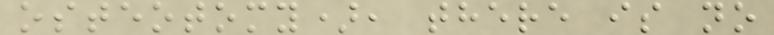osteotomy), there is no
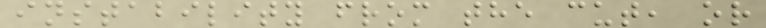instability from the cut, or
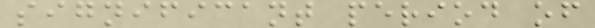significant period of
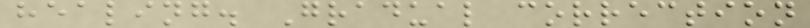healing. Gradual correction
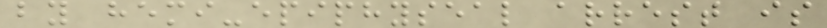by hemi-epiphyseal arrest is
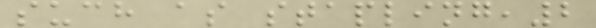such as stapling,2
